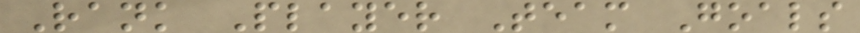Rank Player Team Goals
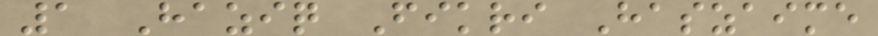1 Haziq Fikri Haszaime
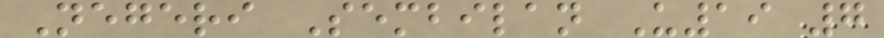Negeri Sembilan U19 7
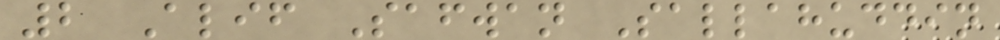2 Alif Safwan Sallahuddin
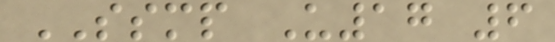SSMP U17 6
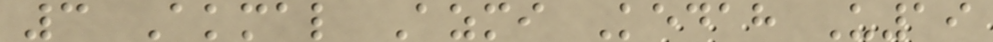3 Akmal Azmi Kedah U19
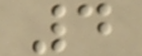4
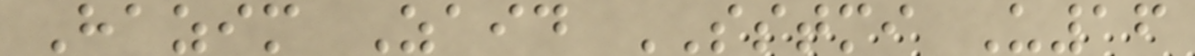Hazim Zaid SSTMI U16
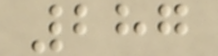287
